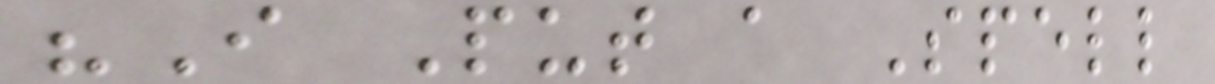"I Put a Spell
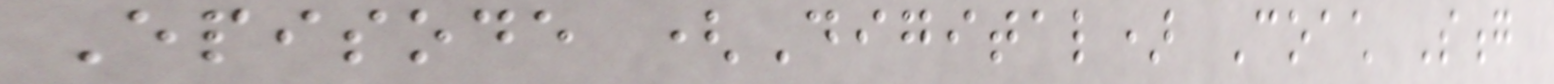Episode (Digital) Coach Song
